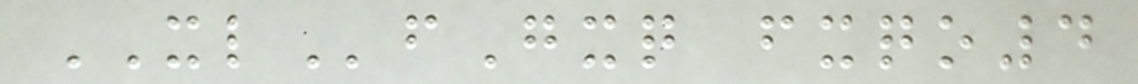XLfGxq fxqo4
